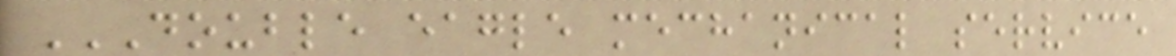DOUBLE EAGLE MECHANICAL SERVICE
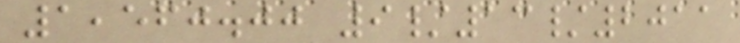1,560.00 9/13/2011
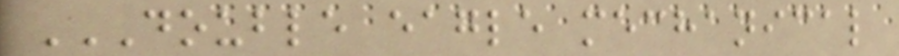DOUBLE EAGLE MECHANICAL
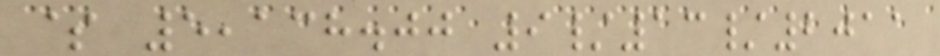$ 5,138.00 9/13/2011
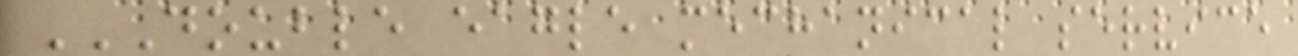DOUBLE EAGLE MECHANICAL SERVICE
